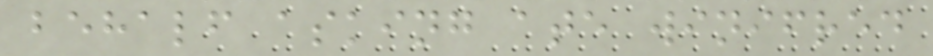behalf asking ate winifred
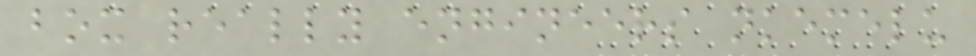box really engineers nkemelu
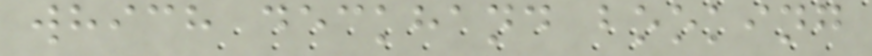which deckhand booking
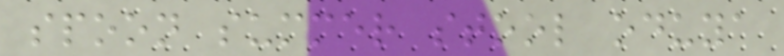spoon summer stool oduya
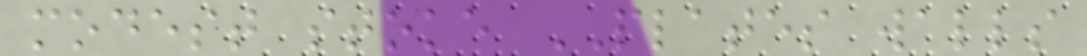modest stoke PLATES walls
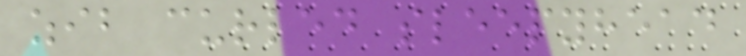zib curled sleepyhead
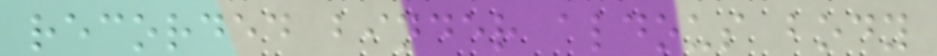recorded binder aldous body
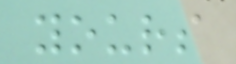yours
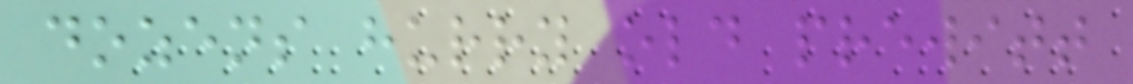dozens hurry old prewitt
